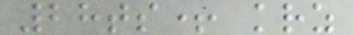28ts+ krz
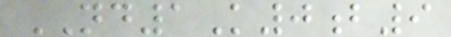ND1K0b9
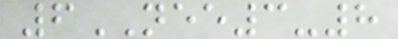6NEE3-8
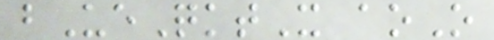bUeQktX aoO
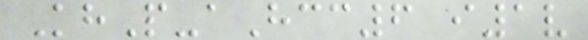KhP-aHcc6 i1v
